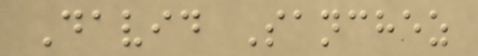David Sanchez
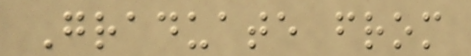Graduate from
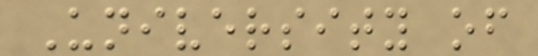University of
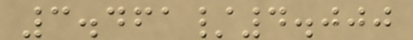3.461/4.000
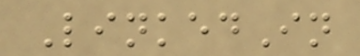LinkedIn
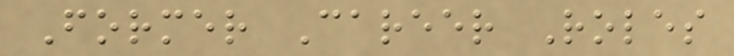Former Career Roles
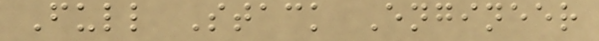Full Stack Engineer
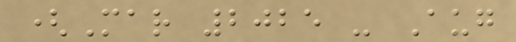(Mar 2025 - Aug
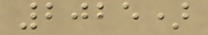2025)
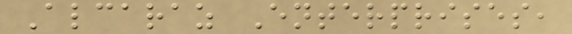Alcaraz Enterprises,
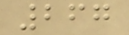267
